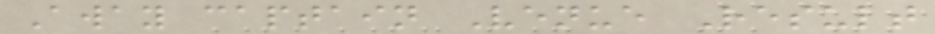Away captain Venue Result
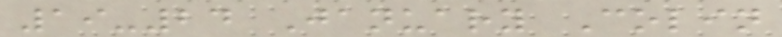19-24 January Colin
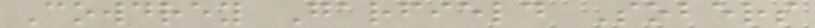Cowdrey Garfield Sobers
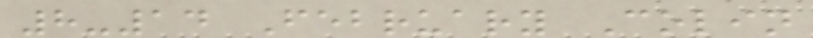8-14 February Colin
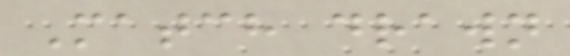Match drawn
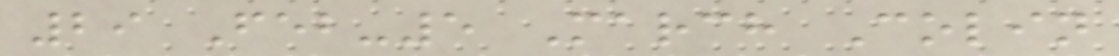29 Feb-5 March Colin
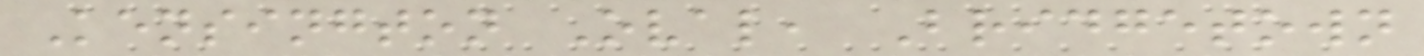Kensington Oval, Bridgetown
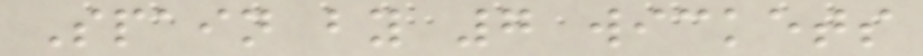Spain by 7 wickets
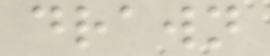drawn
